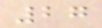27
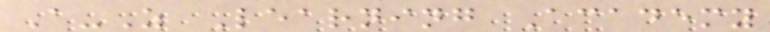A-Z Learning Academy
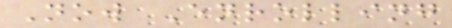Now Enrolling
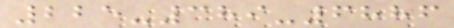225-389-6886
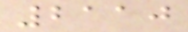2110
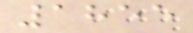1855
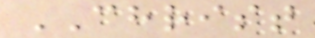CHRIST
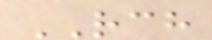RCH
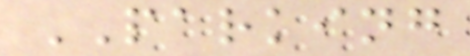PARKING
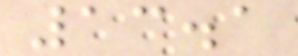13.1
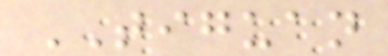TIGUAN
